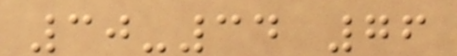30-34 76
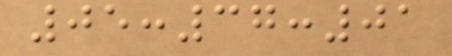05:37:01
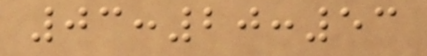03:20:53
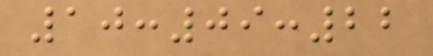10:09:22
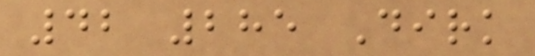42 285 Dirk
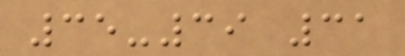35-39 31
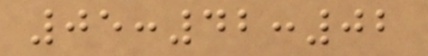05:42:02
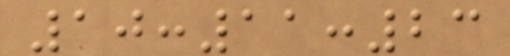10:11:23
